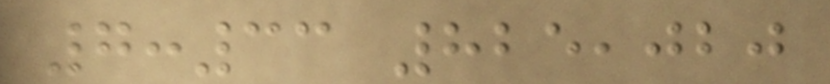7:33 825,020
